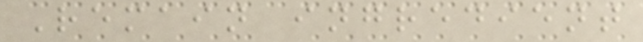Remain ingredient
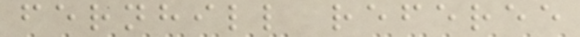fernhill referee
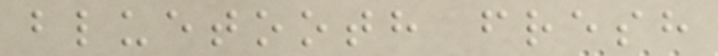bluetooth fresh
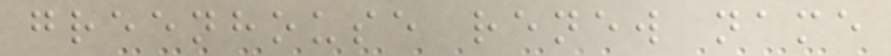greenhouse renew name
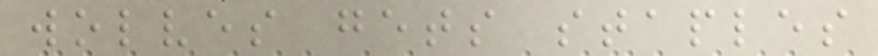wolves gets staples
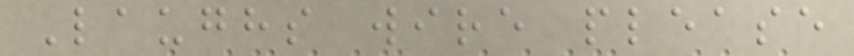Laughs wire please
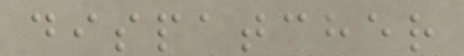dispatcher
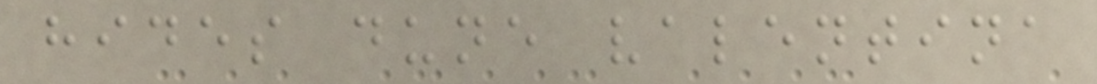hides dune valentina
